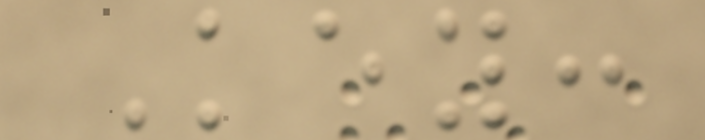Key:
